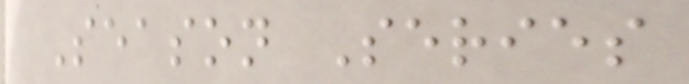Season Series
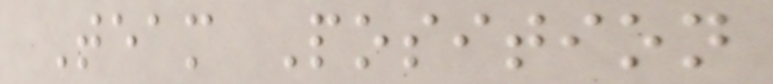Team Position
